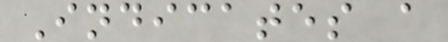Indicates a
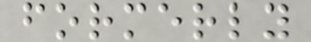formerly
